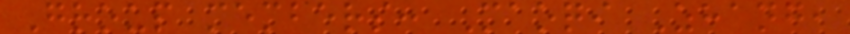Group members: Maoqi Zhang,
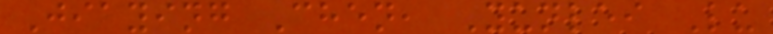Jiaying Chen, Yunlei Lu
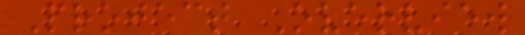Project Overview
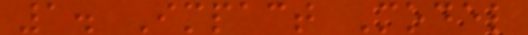1. Impact Model
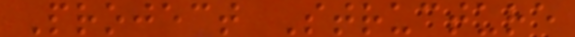Project Structure
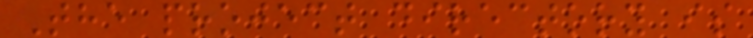The project directory is
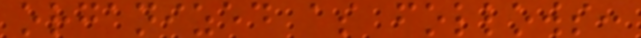organized as follows:
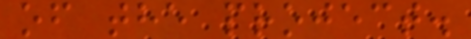of the project.
